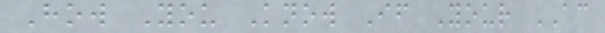How You Know If Your AC
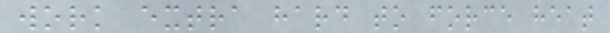work extra hard to force heat
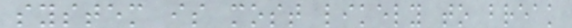system is most likely to break
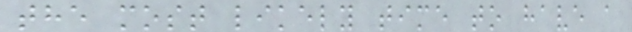the most likely time to have a
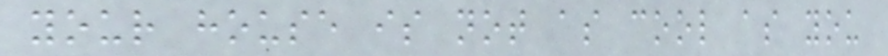your house is not as cool as you
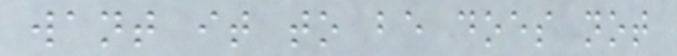want it to be does not
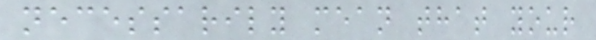necessarily mean that your
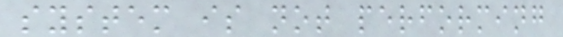system is not performing
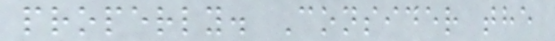properly. Consider the
